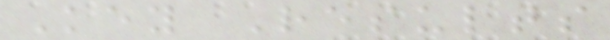Key Results
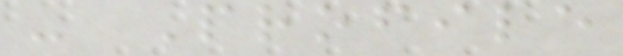- Profile
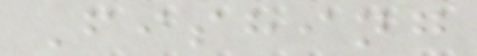Fishing
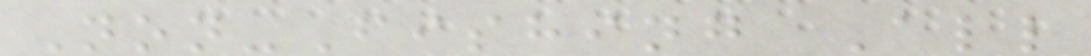Non-Fishing All
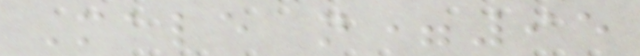Male n=95
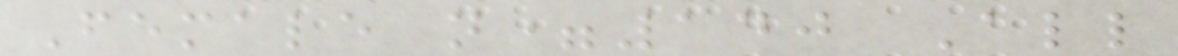Female n=140 All
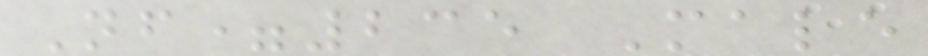Nf=235 Male
